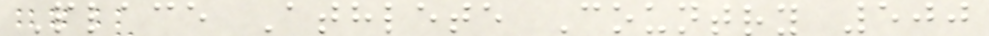Place Athlete Country 500
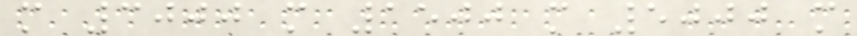m 3000 m 1500 m 5000 m
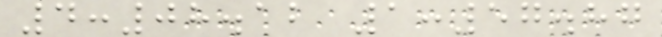4:08.12 1:57.87
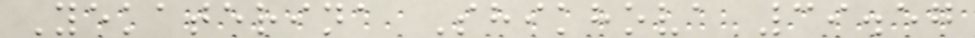Yekaterina Shikhova 39.57
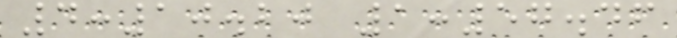4:10.20 1:57.46
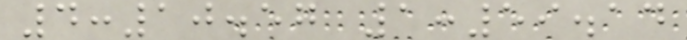4:10.57 1:59.14
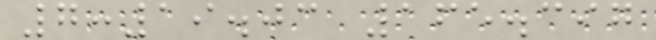7:19.03 165.397
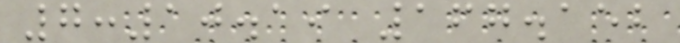7:10.19 167.152
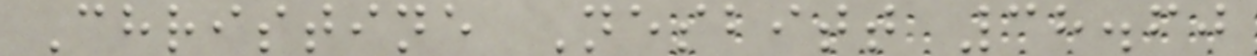Christine Nesbitt 38.60
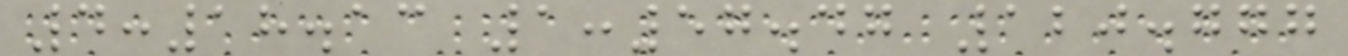4:18.13 1:57.47 120.777
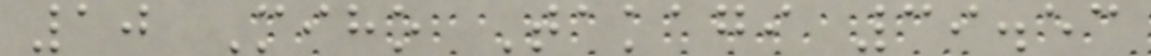10 Miho Takagi 39.53
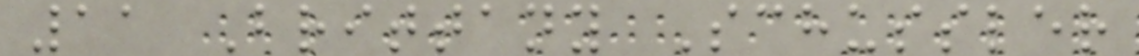11 Brittany Schussler
